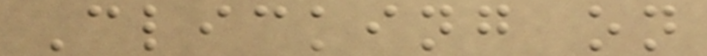Clicking on
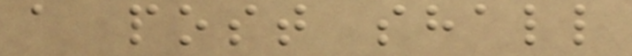a post shall
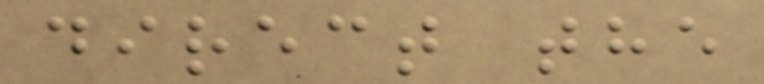direct the
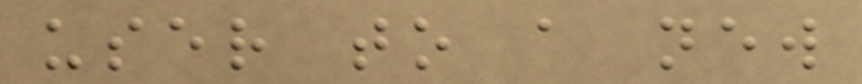user to a new
